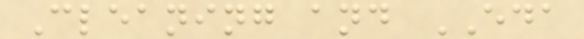Cleaning and EDA
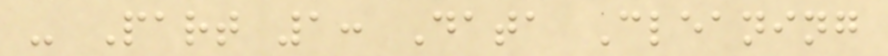- Part 1: Data Cleaning
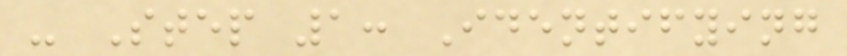- Step 1: Identifying
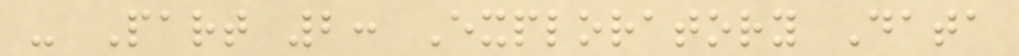- Part 2: Exploratory Data
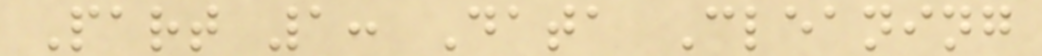Part 1: Data Cleaning
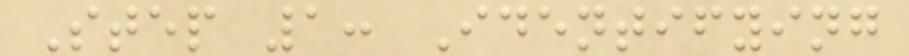Step 1: Identifying
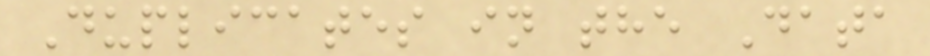Duplicates in the Data
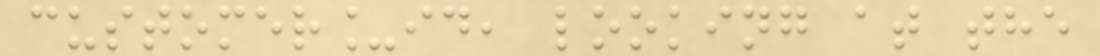customer_id, looking at the
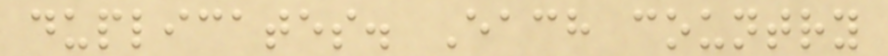duplicates. Each country
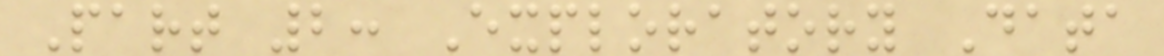Part 2: Exploratory Data
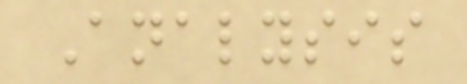Analysis
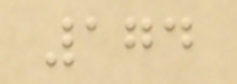174
